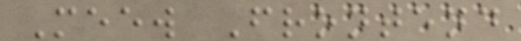Meew Frontend
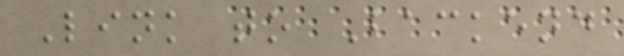Link to Backend
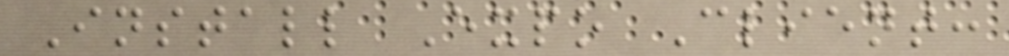Install Expo Client:
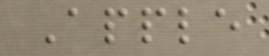Apple
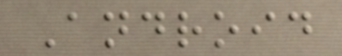Android
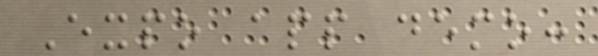Expo app demo:
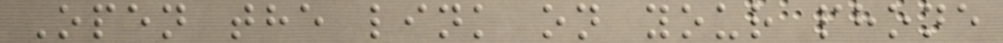Open the link on your phone
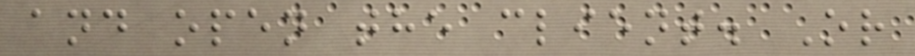and open the client. Or
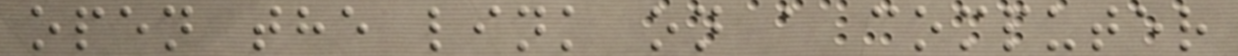open the link on a computer
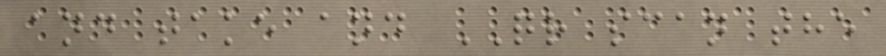and take and QR scan the
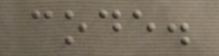code.
